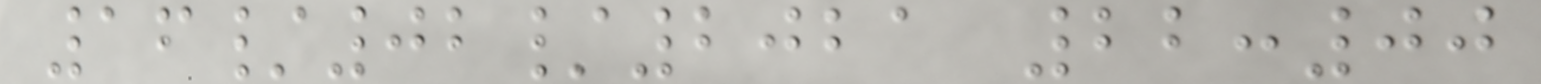16/02/2021 22:00
